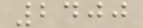2400
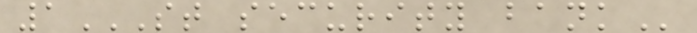1ST SECURITY BANK
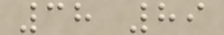38 89
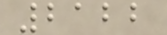2122
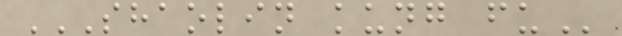SHAOLIN KUNG FU
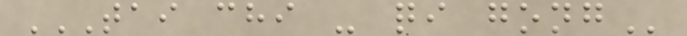TAI CHI - QI GONG
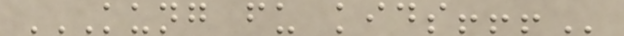KUNG FU KIDS!!!
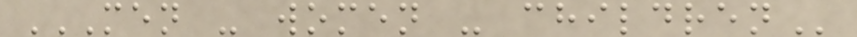MEN - WOMEN - CHILDREN
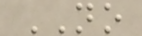NO
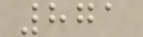871
